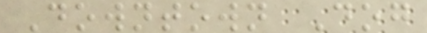Downtown Dog
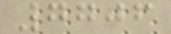7706
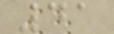41
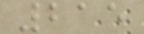215
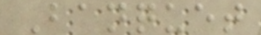Banquet
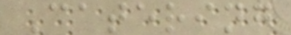Catering
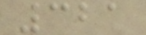321
